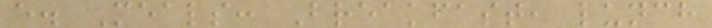e. Meals: Breakfast, lunch
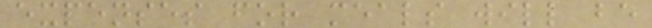expenses for meals will be
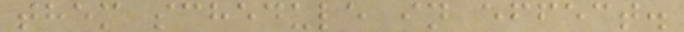them schedule in effect.
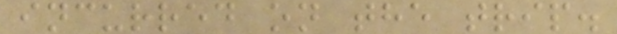incurred on the trip.
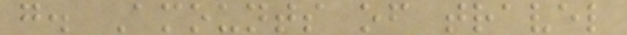g. Amounts of travel
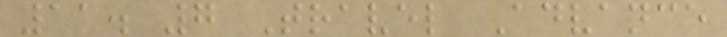11. 7 Travel Advance
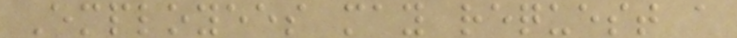Employees may request a
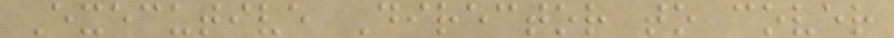Executive Director to cover
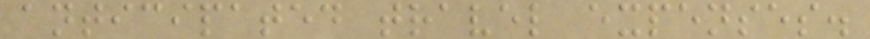anticipated travel expenses.
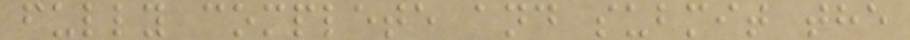fully complete and submit the
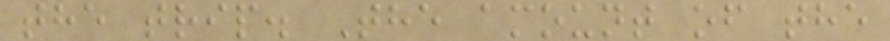the trip. The amount of the
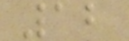12
